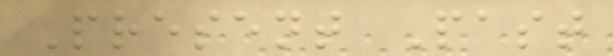Present Past
